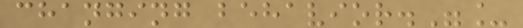changing behavior."_
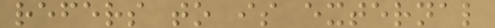refers to is external
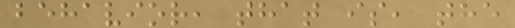behavior, that is, the
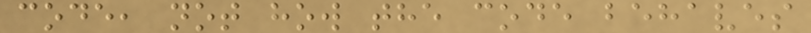code, not how the code behaves
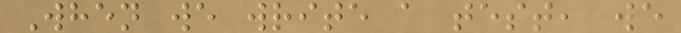When we write a test, we
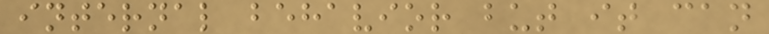internal behavior but it can
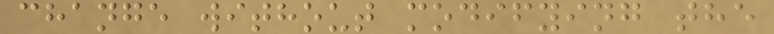change without modifying the
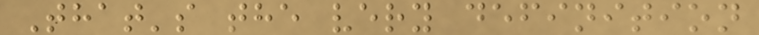That's the very definition
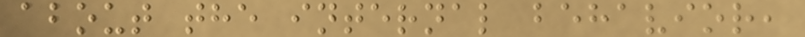about the internal behavior,
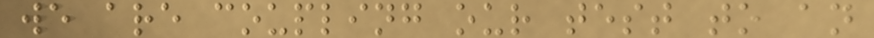we are coupling our test to an
